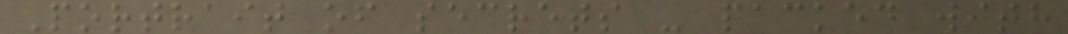Portrait of secrets - packed with
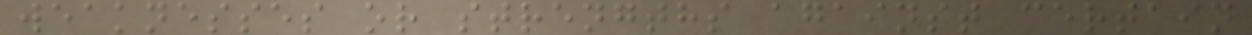weaknesses or strengths against certain
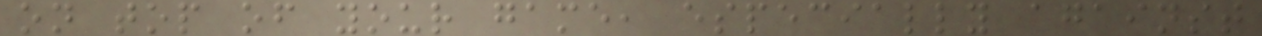on top of your game, especially against
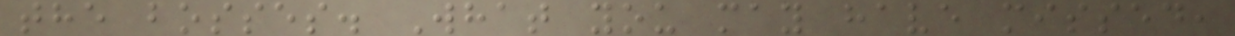the bosses. What you may have missed,
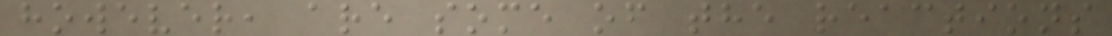however, are some of the reactions
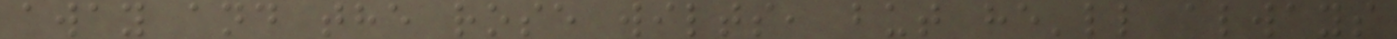away and the rose wilts, but he'll always
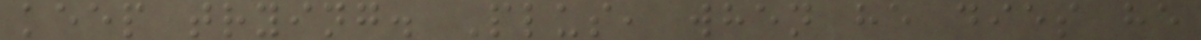keep trying. Plus, when he dies he
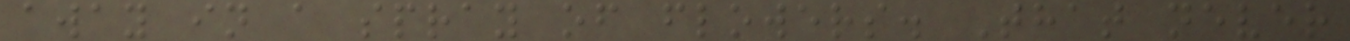away in a spray of flowers. That never
